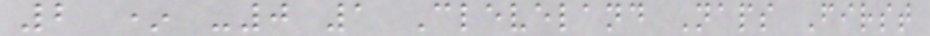2 * -0 1 Cleveland Naps First
